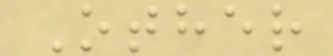Other
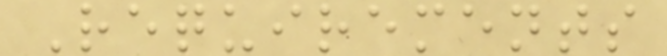Requirements
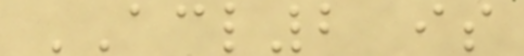ACL2 is
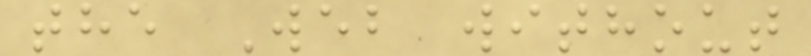the Web without
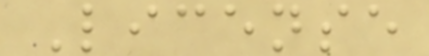License
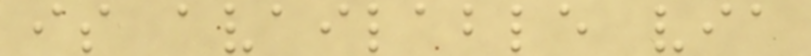is available via
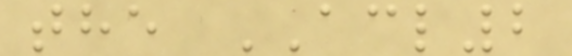the ACL2
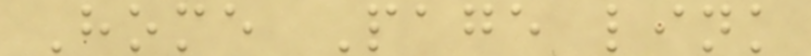Home Page link
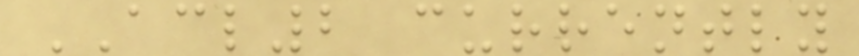ACL2 currently
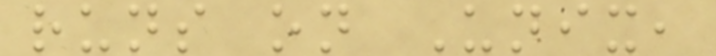runs on Unix,
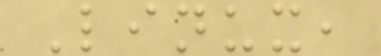Linux,
